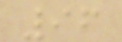96
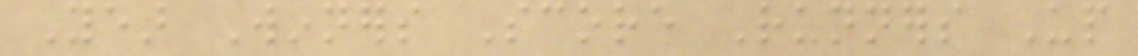Year Winners Score Runners Up
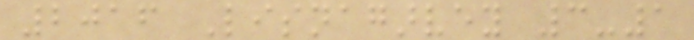2016 Lisnagarvey 3-1
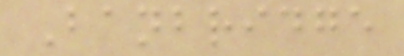Banbridge
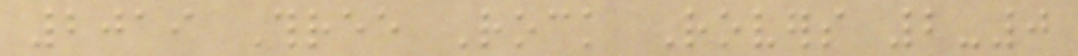2019 Three Rock Rovers 2-0
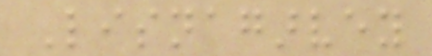Lisnagarvey
